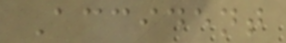Accident
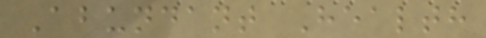Abundant Health
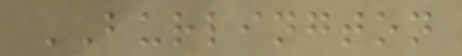BURLINGTON
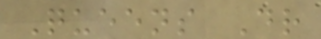Queens Dr
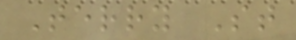Terry St
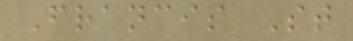Francis St
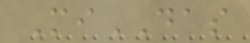MiDAS
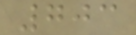703
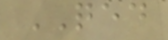QED
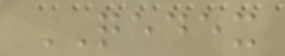QEDEX
